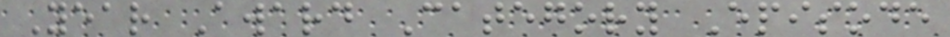Year Award Category Episode
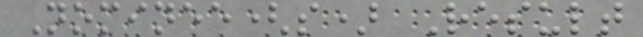Nominee(s) Result
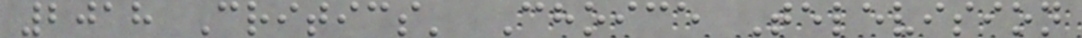2018 Critics' Choice Television
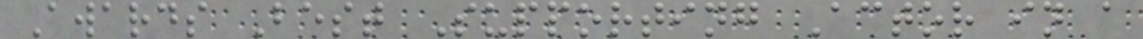Awards Best Supporting Actor in a
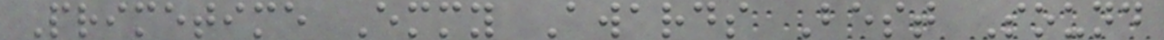Primetime Emmy Awards Best Sound
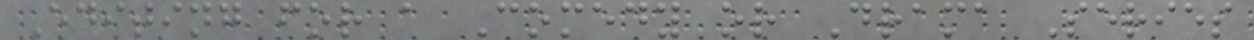Editing for a Comedy or Drama Series
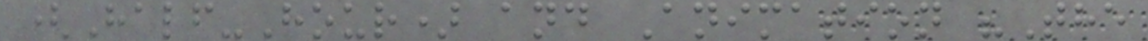(Half-Hour) and Animation "The
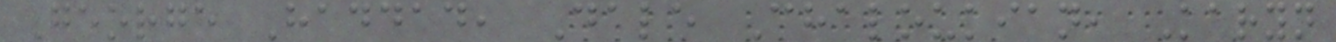George Haddad, Dale Chaloukian, Karyn
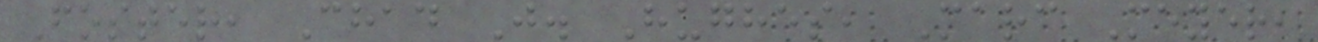Foster, Chad J. Hughes, Marc Meyer,
